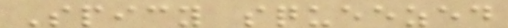Spicy squeezed
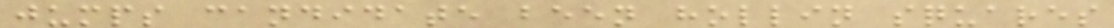jumps candidate been hollin squares
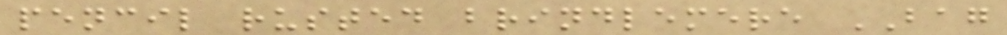pencil rusted brindlemere BAG
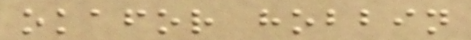okafor hobbin
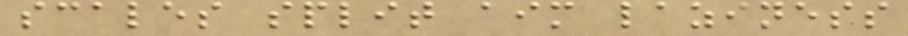scales split aim laziness
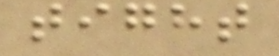tight
